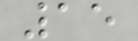15
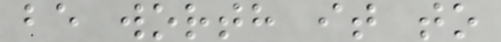be worth it to
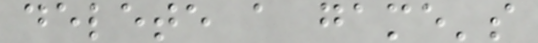delete a game's
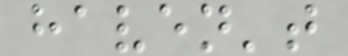haven't
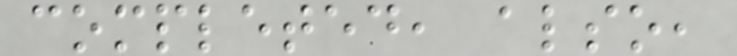completed, also,
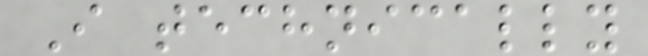I technically
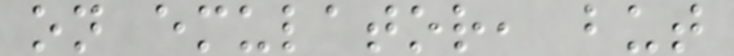on emulator, but
